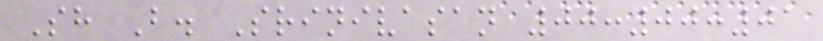Sh B. Srinivasan 00:00:01
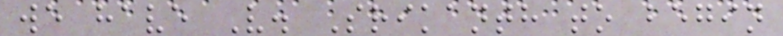we have V. Srikanth to begin
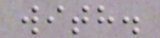with.
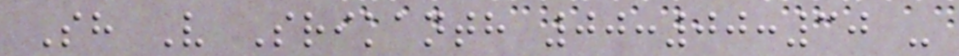Sh V Srikanth 00:00:30 -
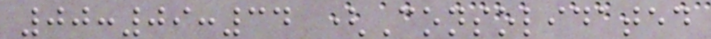00:09:34 (Consolidated
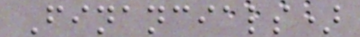Financials)
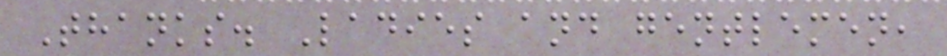Thanks. Ladies and gentlemen,
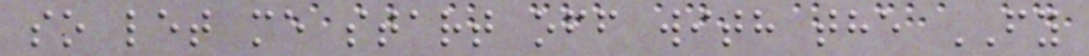so let me start off with the FY
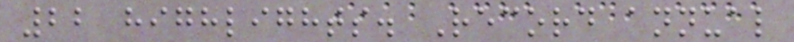22 highlights. Record annual
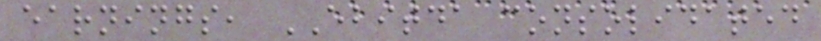earnings, EBITDA consolidated
